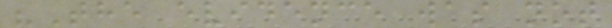"The evidence was not
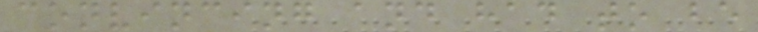convincing and had to be
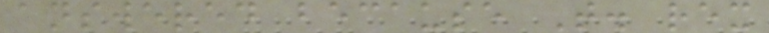answered because T. rex
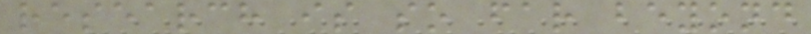research is so far beyond
